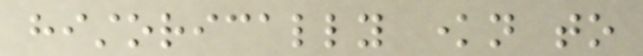historically known to
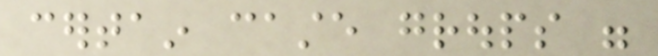certain caste groups were
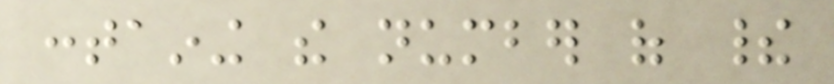containing the number of their
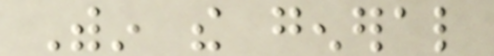Within the general
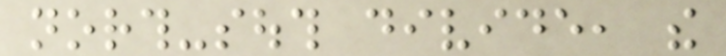north-south divide, the
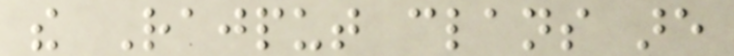the Rajput clans are
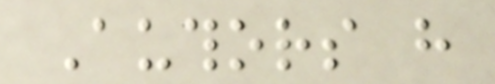Authors have
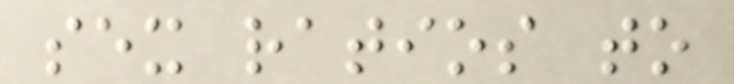sex ratios to
